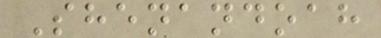Shenandoah
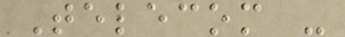Telecom -
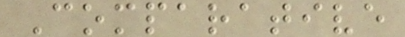Comparative
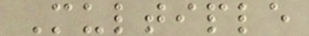Multiple
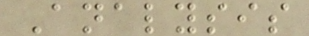Analysis
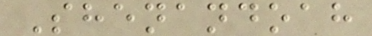Shenandoah
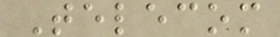Telecom
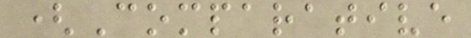(Comparative
